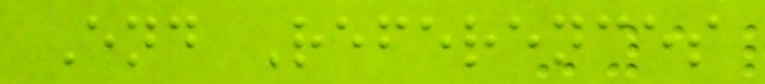End References
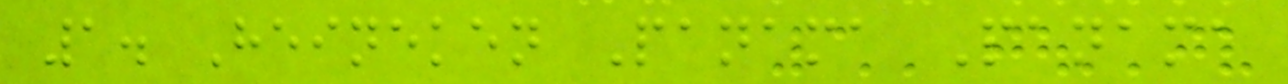1. Heineken Panama Panama
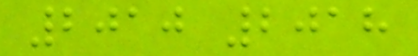2010 2018
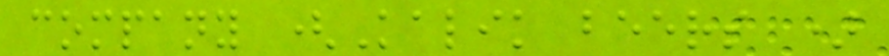company (Kalik beers )
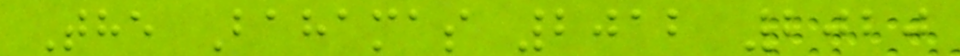The Bahamas 2012 2020
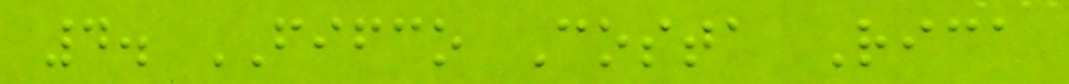4. FIFCO Costa Rica
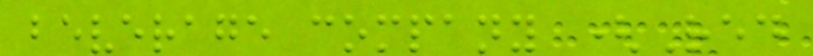beverage company (Red
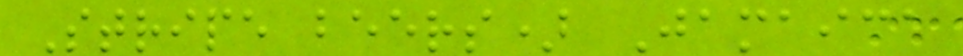Stripe beers) Jamaica
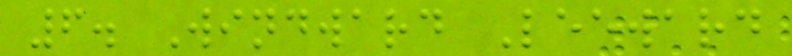6. Windward Leeward
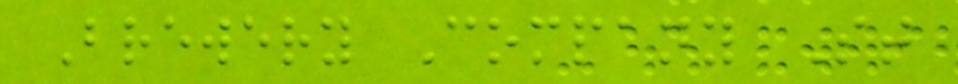Brewery Company St
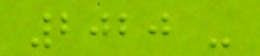2020 -
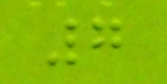7
